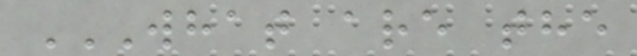WHAT ARE THE
